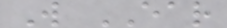W EAR
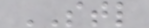STL
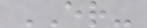ER-
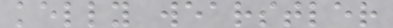kelly wearstler
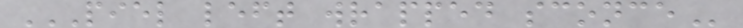PIEL LEFT WRAPPED SCONCE
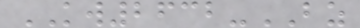KW2632-BZ
